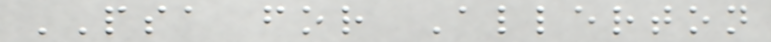PSA for Allerton
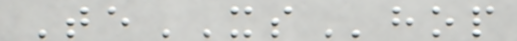TeXShop
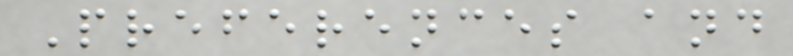Preferences and
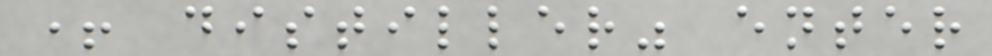+ distiller" enter
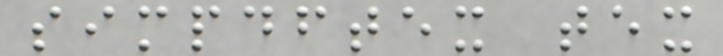simpdftex tex
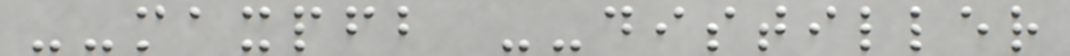--maxpfb --distiller
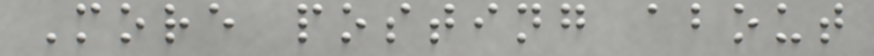More posting about
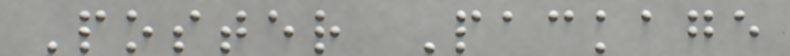Poster Package
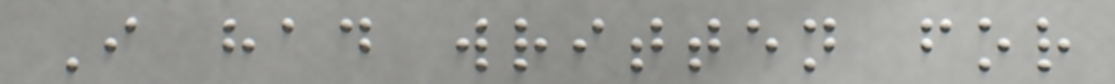I had written for
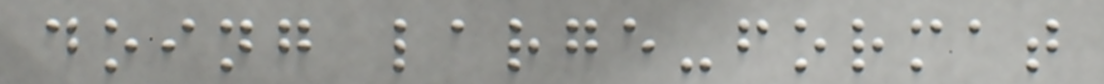doing large-format
